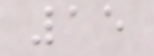15
